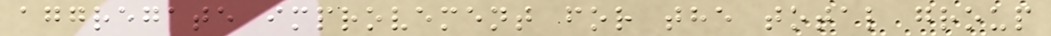aggregate improvement for the total group
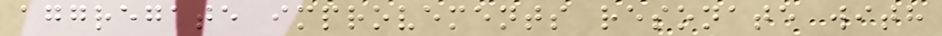aggregate improvements resonate with
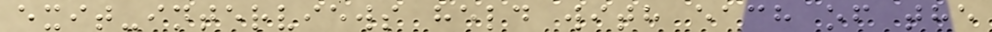exit-interviews held with each of the
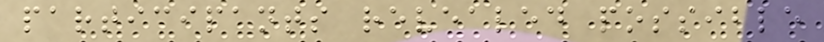participants revealed possible
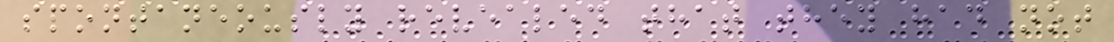spontaneously revealed that they had not
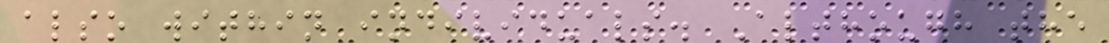also within individuals. Although the
